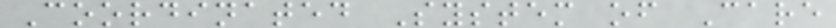Coordinated System of Care
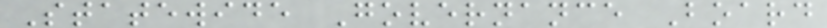Statewide Governance Board
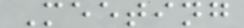Meeting
